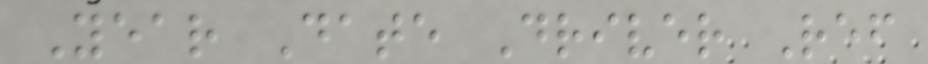Year Date Driver Ref
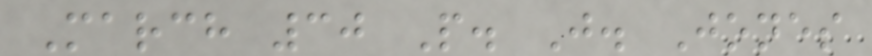March 30 P. J. Jones
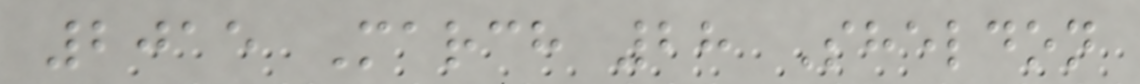2015 March 28 Sheldon
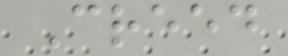Creed
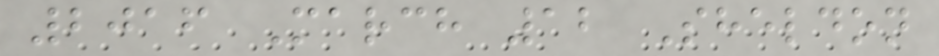2016 March 12 Sheldon
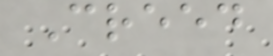Creed
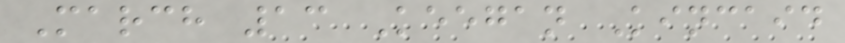March 13 Keegan Kincaid
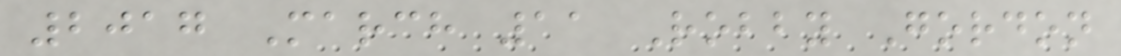2017 March 11 Robby Gordon
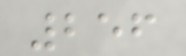256
